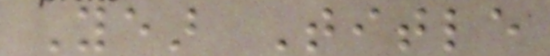Year Title
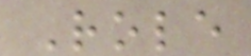Role
